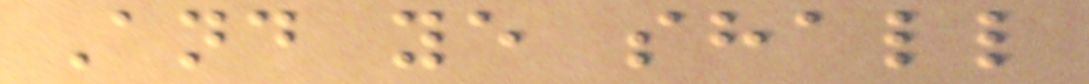And ye shall
